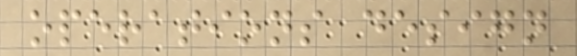operations design
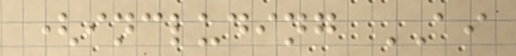(including AI
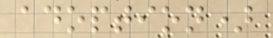adoption)
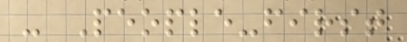- People-first
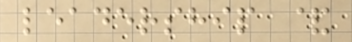leadership &
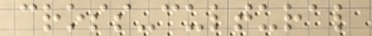cross-cultural
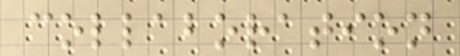collaboration
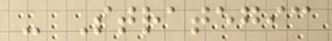- Strategic
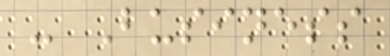- Business
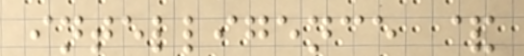intelligence &
